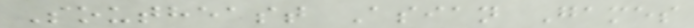Southeast Asian Games
